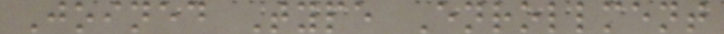Joined Type Enrollment
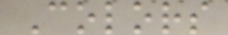Colors
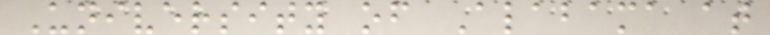University of Alabama at
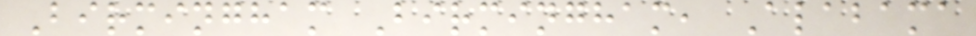Birmingham Birmingham, Alabama
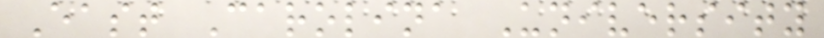East Carolina University
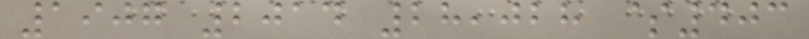1907 2014 28,028 $403
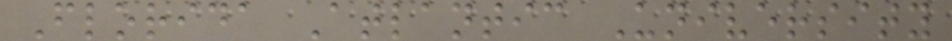Florida Atlantic University
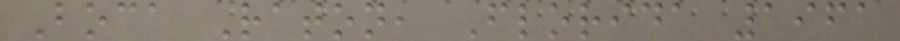Boca Raton, Florida 1961
